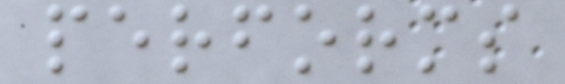performs
